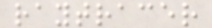raytracer
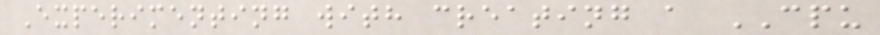Experimenting with creating a CPU
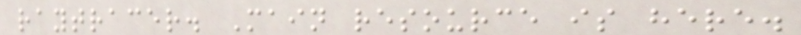raytracer. Main resource is here.
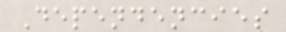Dependencies
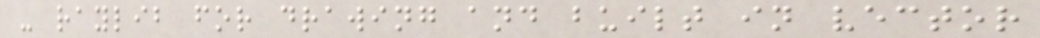- raylib for drawing and built in vector
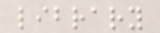library
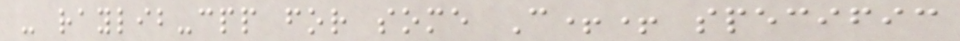- raylib-cpp for some C++ specific
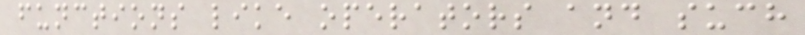functions like operators and such
